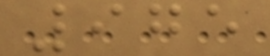975
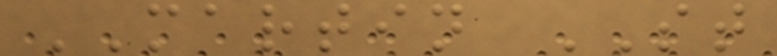MARTIN ST
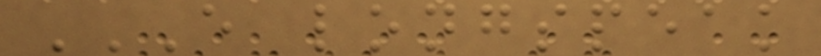E LONGSPEAK
